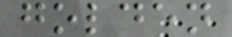golden
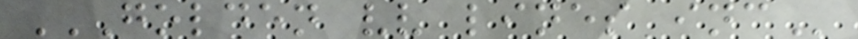GOLDEN VV LINES INC
